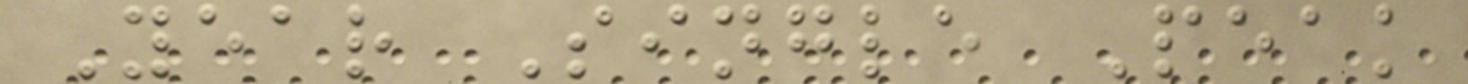Year Single Peak
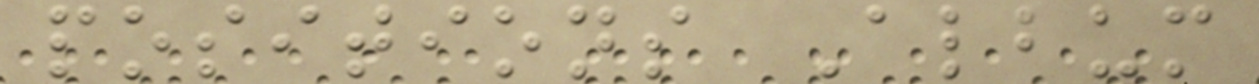positions Album
